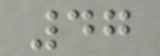47
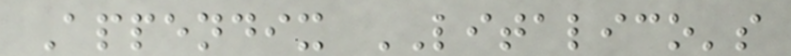Appendix LITALICO's
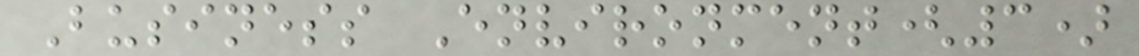Business Environment(3)
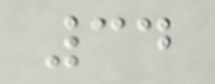34
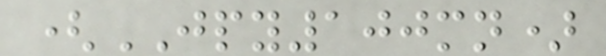(JPY100mn)
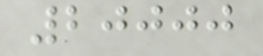20000
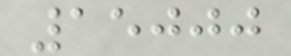15000
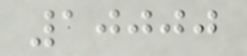10000
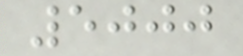5000
